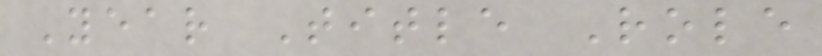Year Title Role
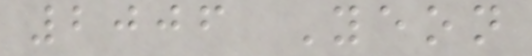2006 Yeon
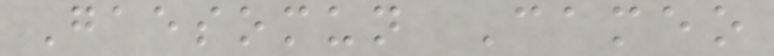Gaesomun Cameo
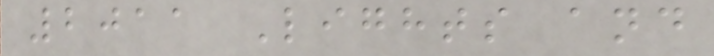2011 Lights and
